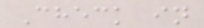Check in
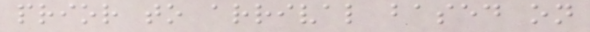prior to arrival based on
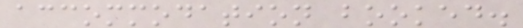accommodation booked.
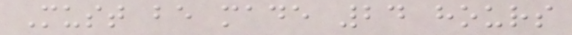Must be made 24 hours
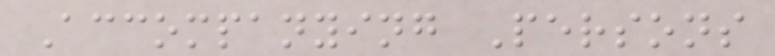Accompanying Persons
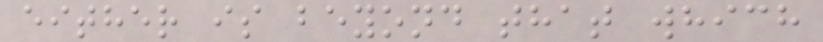either is beyond that which
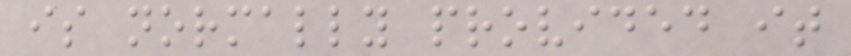is normally provided it
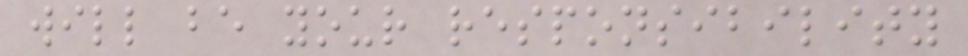will be your responsibility
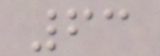63
